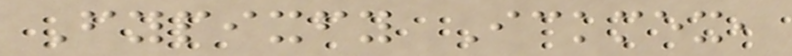Fypixfy Ickmex,
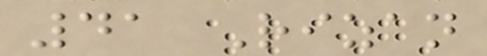41 Rizan
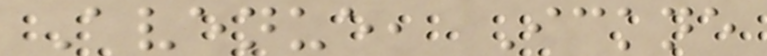Avenue, Ickne
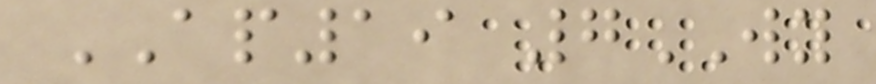AP19 7WY
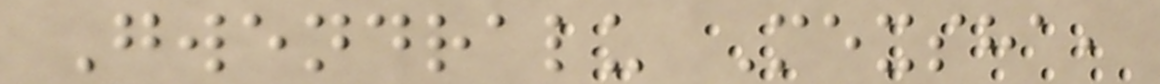Gwendralu Mexsha,
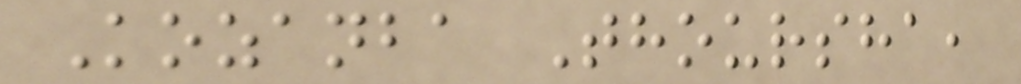Kozanba Thoursha,
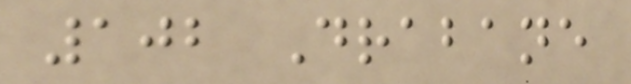102 Drabane
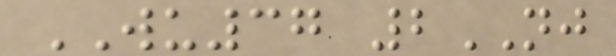WU37 2NJ
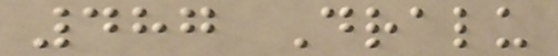487 Dralu
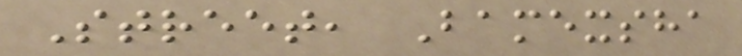Street, Bamexsha
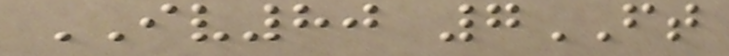IV80 7FT
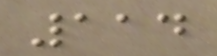114
